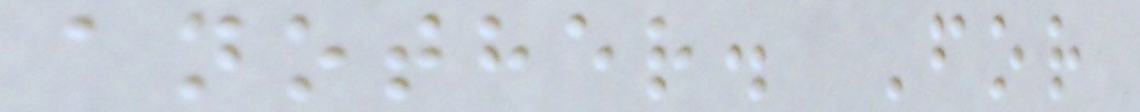another. For
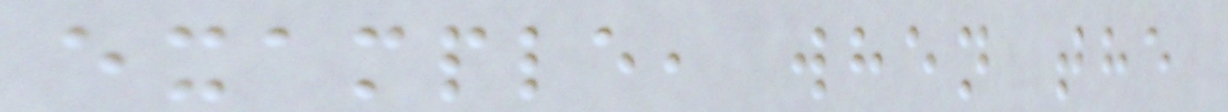example, when the
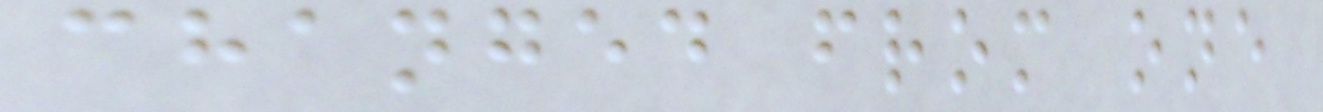changed from one
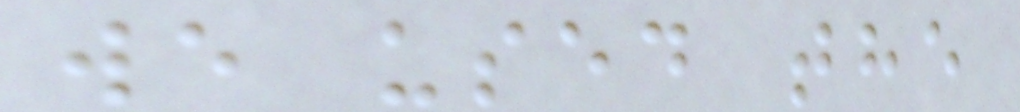we used the
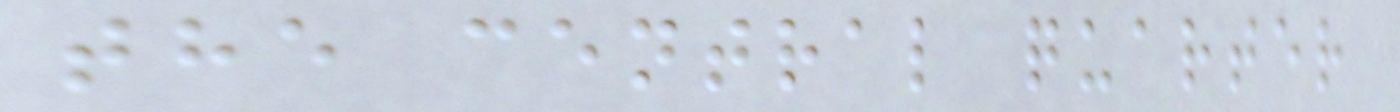the central quarter
